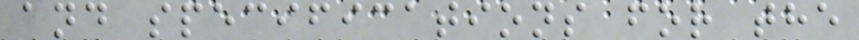and specifications for the
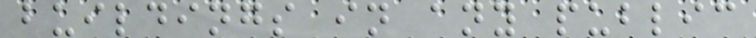buildings in any public
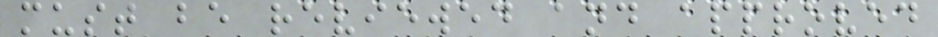must be reviewed and approved
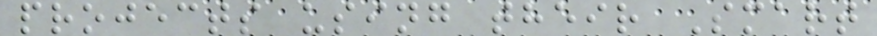projects using their Smart
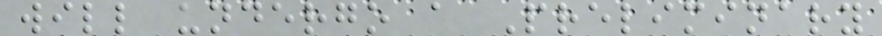will undergo a Preliminary
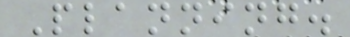Planning.
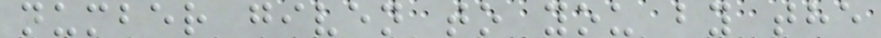number given to you by the
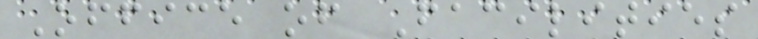Office of Facilities
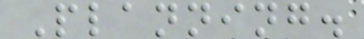Planning.
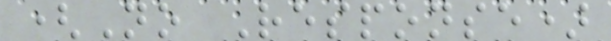(No Response)
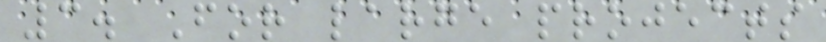3. For large projects
